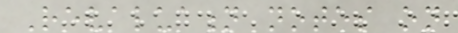Revaluation notes on
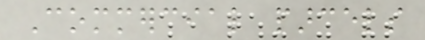Commercial parcels
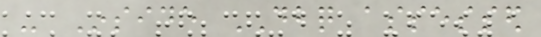- Inside DBQ assessed
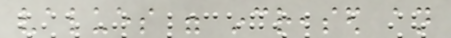values were increased an
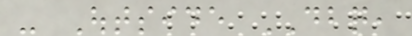- Outside DBQ,
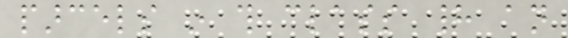parcels in this class had an
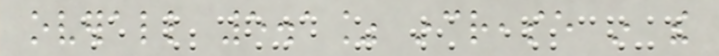overall 5.1% increase in the
